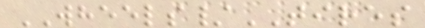WHEELS/TIRES
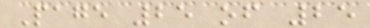Page 25 of 25
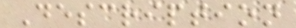Description
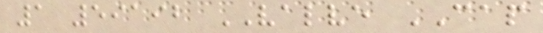1 59192 VALVE CAP
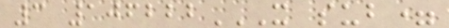3 106222X SUB=
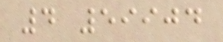4 59904
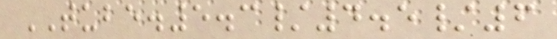TUBE.5.3/4.5/6
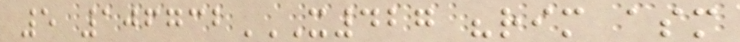5 106732X427 "RIM ASM
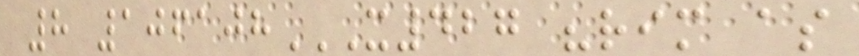8 106108X427 "RIM AS
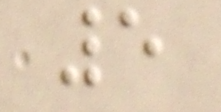5
